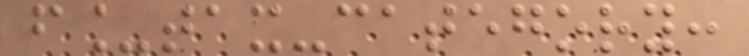f_tax-category:
